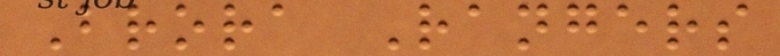Brora Rangers
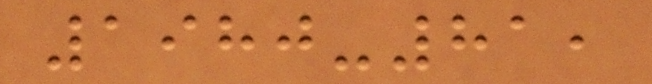1980-81,
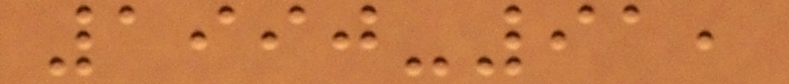1990-91,
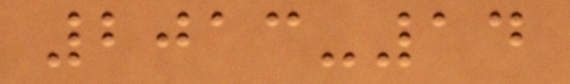2013-14
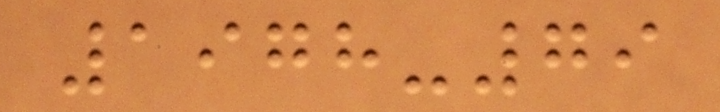1978-79
